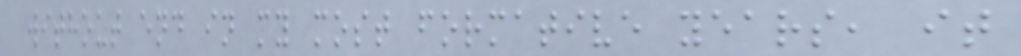without end in my most formative years, it
